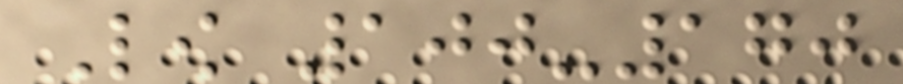Low 100-170
